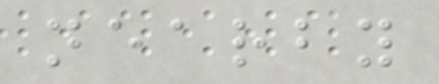nearby
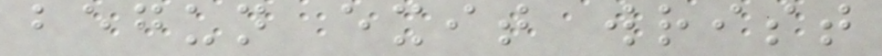begun exit wrist
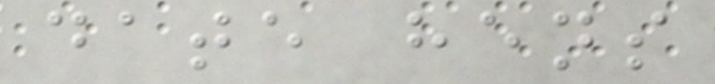date hens
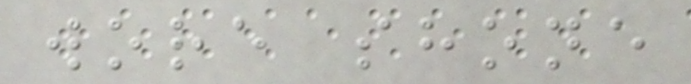wore shone
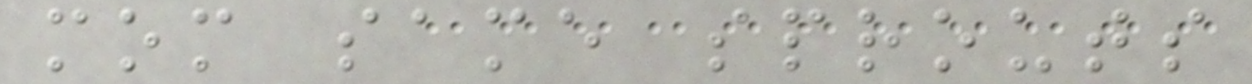mom same sprouts
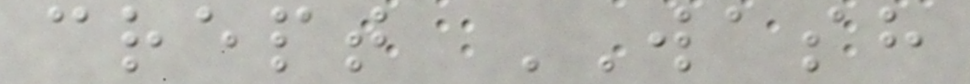crept WASH
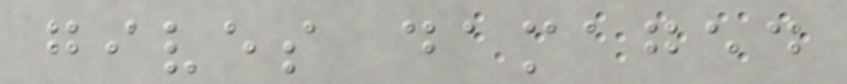gives damaged
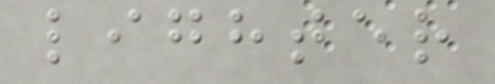lighter
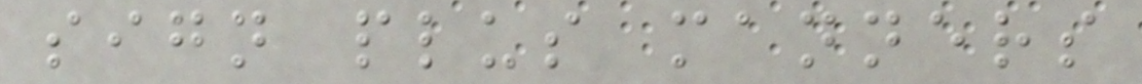sign plus manners
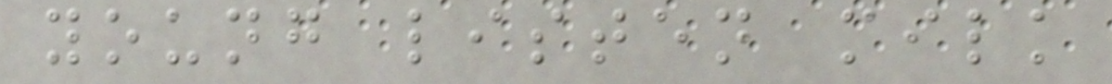young listen milk
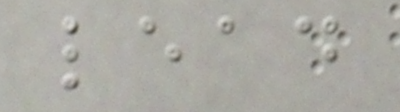lead
